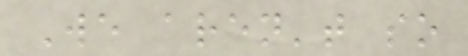We aren't so
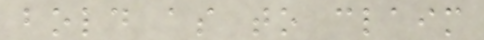bold as to claim
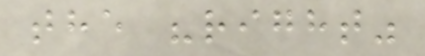the "right"
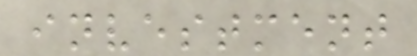investment
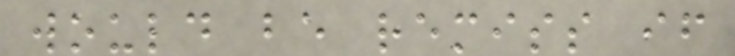would be remiss if
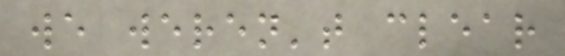we weren't clear
